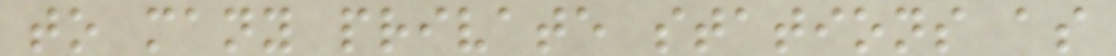to many private stations as
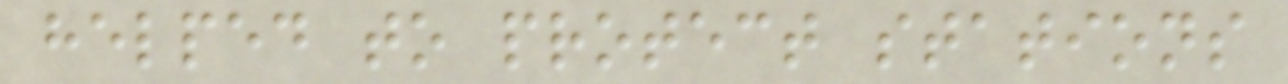helped to protect stations
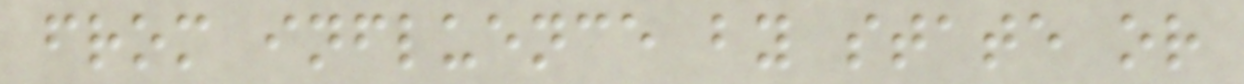from influence by state or
